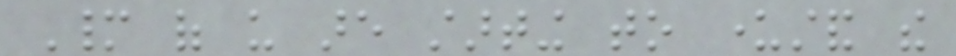Many of us are starting to understand the
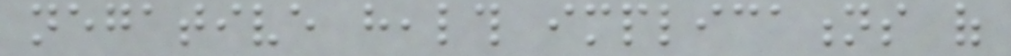negative health implications of
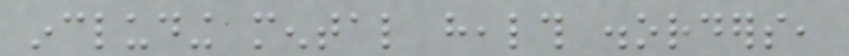including mental health disorders,
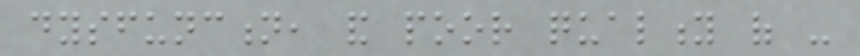dysfunction, and poor quality of -
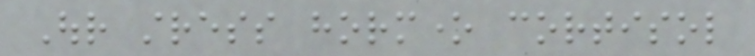Our stress hormone cortisol
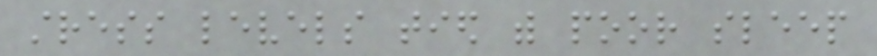stress levels tied with poor sleep
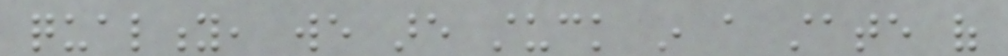quality, we are stuck in a state of
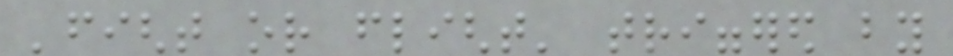'fight or flight' triggered by
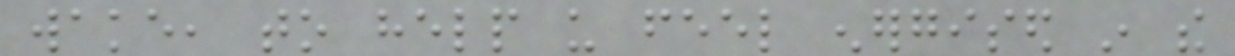wake, to help us feel energised in the
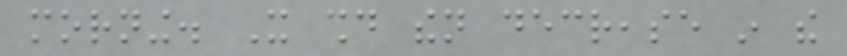morning. It should then decrease in the
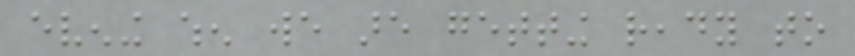evening when we are getting ready to
